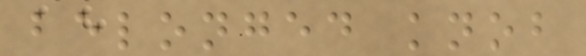belonged knob
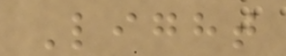Light
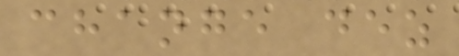change dez
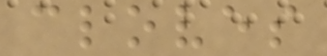cloves
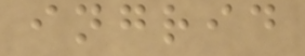ingrid
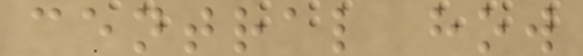central how
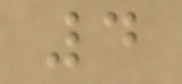4
